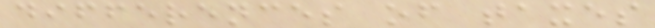differences of taxes
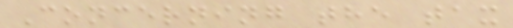Concerning the tax
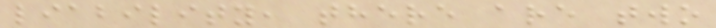liability, there are two
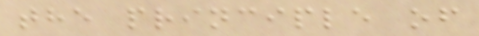the principle of
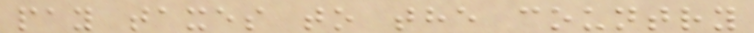pay taxes to the country
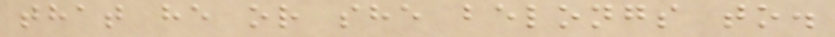that he or she belongs to.
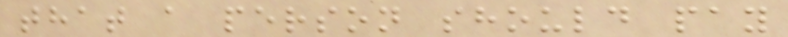that a person should pay
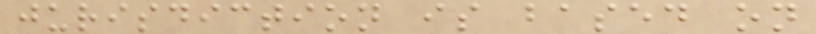jurisdiction is based on
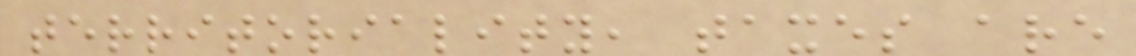territoriality, taxes are
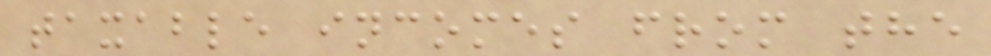taxable incomes from the
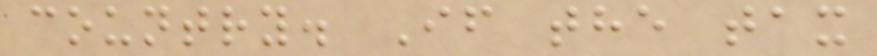country. If the tax
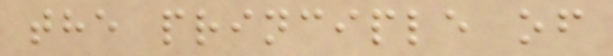the principle of
